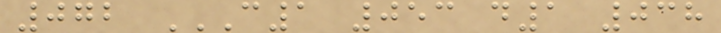072 C1 053 D1 038
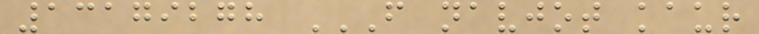13179278 F NAVJOT KAUR
